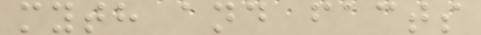myth and facts
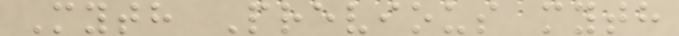Myth Previous myth
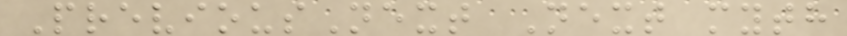PreviousNext Next myth
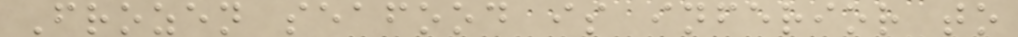Frozen seafood is inferior to
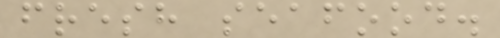fresh seafood.
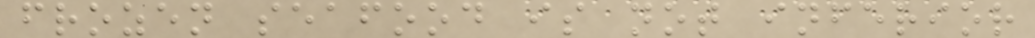frozen seafood is not inferior
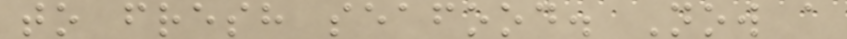to fresh seafood. Now a
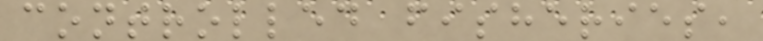controlled fisheries,
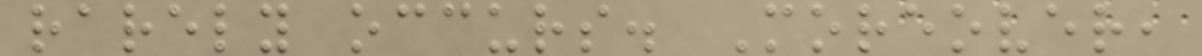rarely occurs. Moreover,
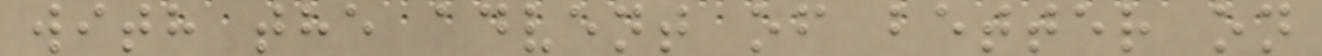with the advent of better on
